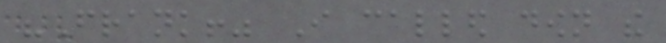"Frank!" I called down the
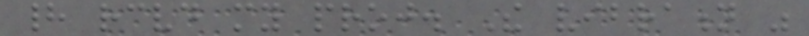had received my proj. The vibration was
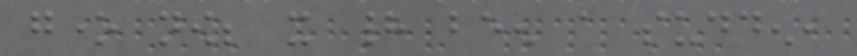gone now; it had been a sudden,
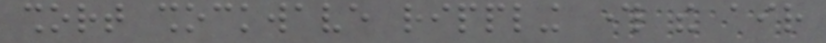short shockwave rippling through the air
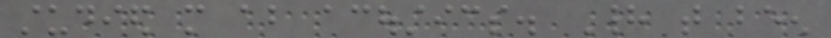studied more about acoustics. Had that been
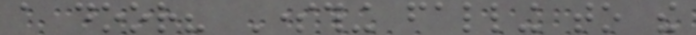a door? Something falling to the
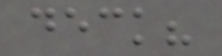deck?
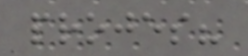projes?
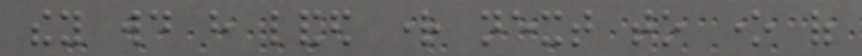they would have landed right next to one of
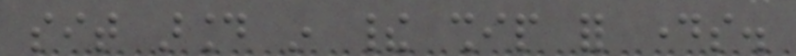sit around in their ship for days.
